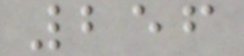256
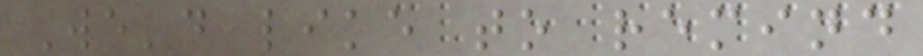We'd like to remind
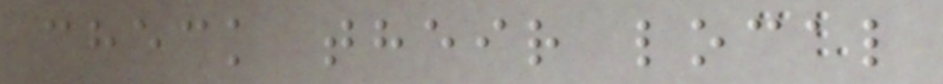check their local
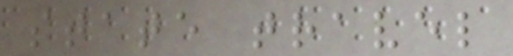state travel
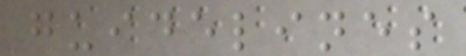guidelines
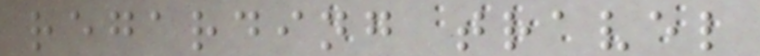regarding travel
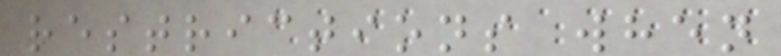restrictions when
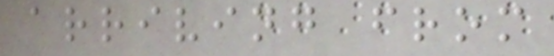arriving from
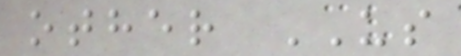other US
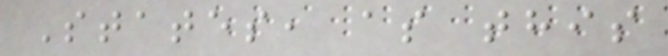States, as this
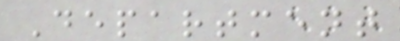Department
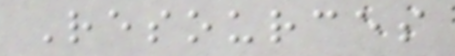Resources
